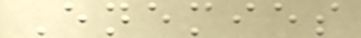Enemies
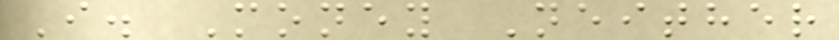I. Money Neither
